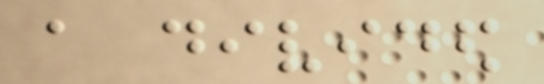a divided
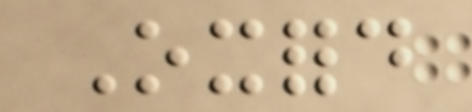Oxford
